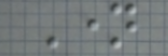Name
